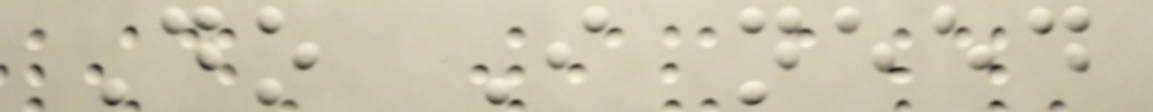Do I need
